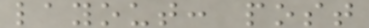layout: post
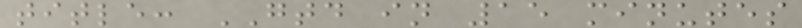title: GTD in 15 minutes
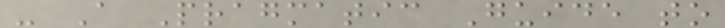- A Pragmatic Guide to
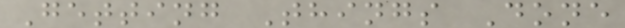Getting Things Done
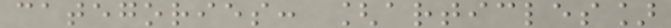categories: [articles]
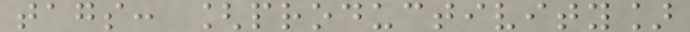tags: [productivity]
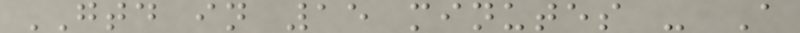GTD in 15 minutes - A
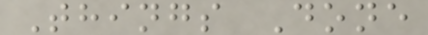Things Done
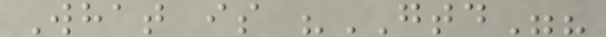What is "GTD"?
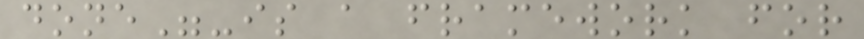done"-is a framework for
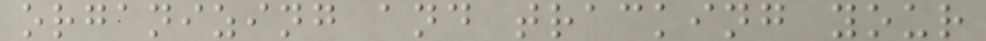organizing and tracking your
